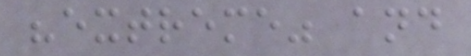"extreme" and
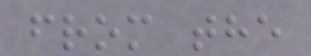from the
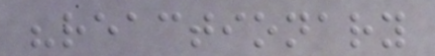"reactionary
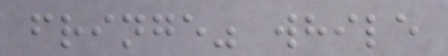fringe" while
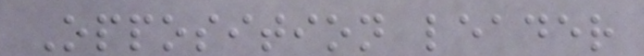Opposition leader
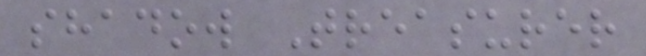shadow Treasurer
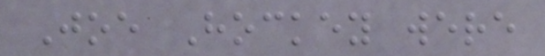Joe Hockey were
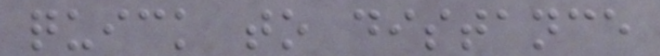quick to distance
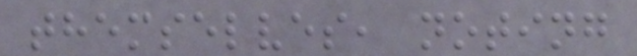themselves, noting
